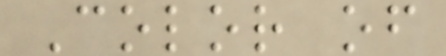Color of
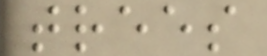trees
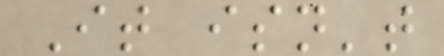It isn't
